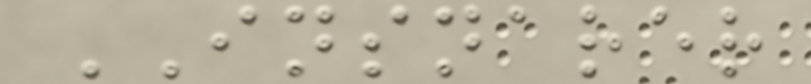INSNARER
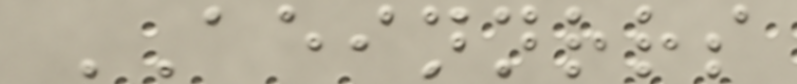AEINNRRS
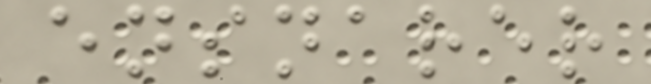ensnarer
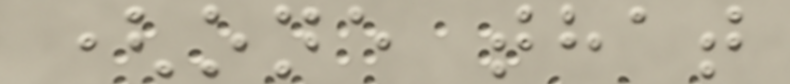(one that
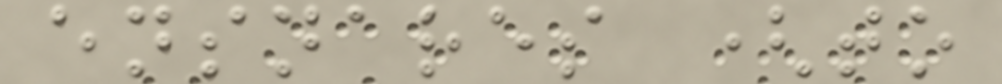ensnares (to
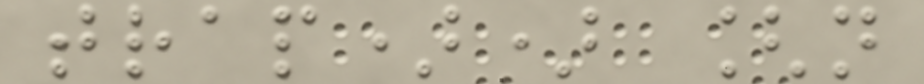trap)) [n
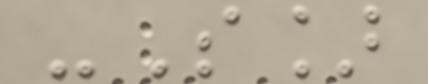-S]
